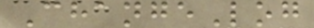ChangeLog
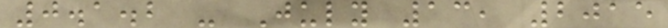0.1.2 - July 13, 2015
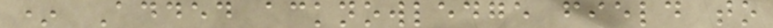* Added acknowledge field to
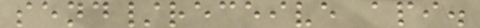send/receive api.
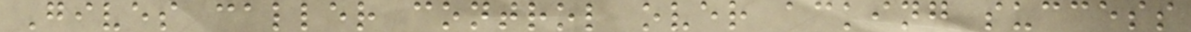Gives caller control over acking success
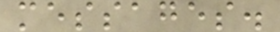messages.
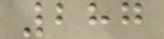287
